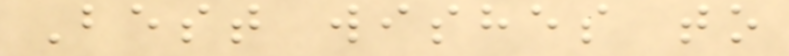Best wishes to
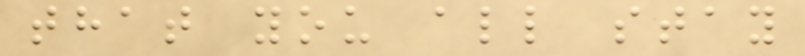that you all stay
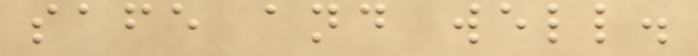safe and well.
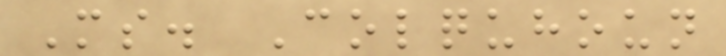Ms. Colquhoun
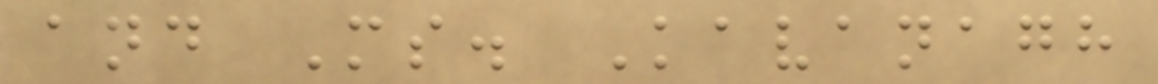and Ms. Kavanagh
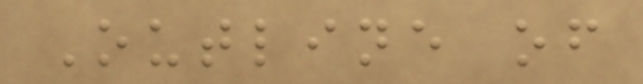Outline of
